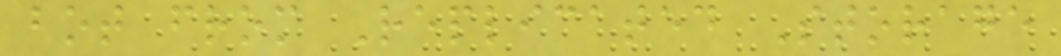bot from Replicated Storage
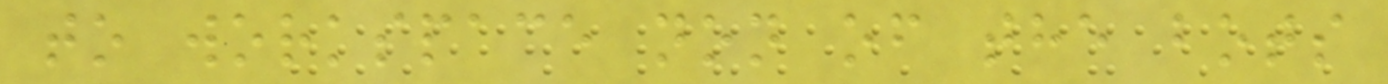to workspace non of the bots
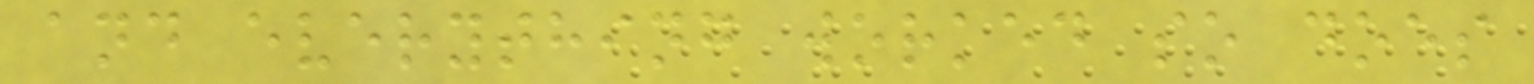and everything worked so does
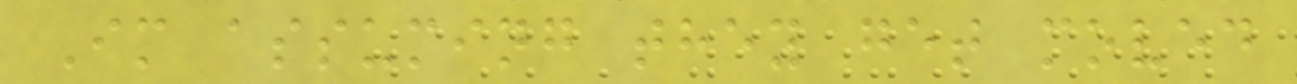Im assuming they get moved
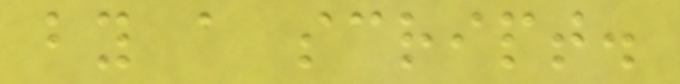by a script.
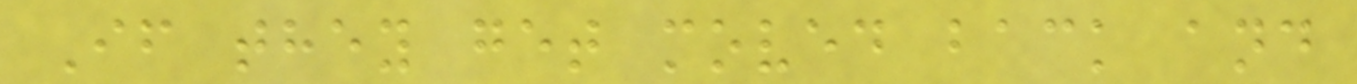If they get moved back and
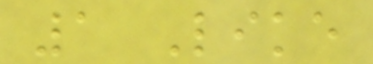1 Like
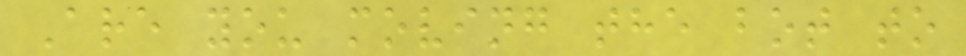Are you moving the bot to
